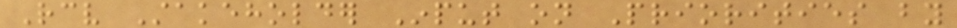Receive Stakeholder Input on Priorities by
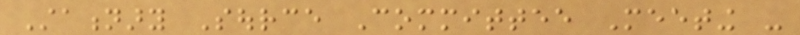Stationary Source Committee Meeting -
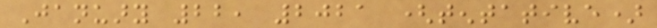January 22, 2021 (tentative)
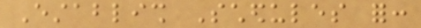Establish Schedules for:
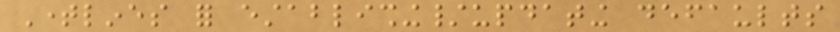Timelines for establishing/updating defaults
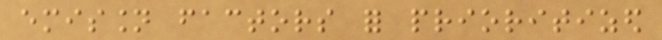emission factors for prioritized
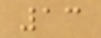13
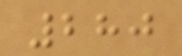280
